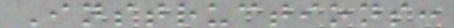Instructions:
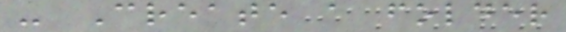- Create a folder
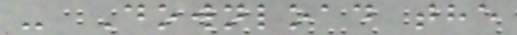- Download the
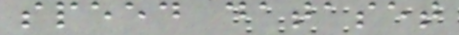speed dataset
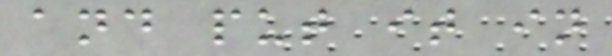and put it in
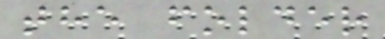the folder
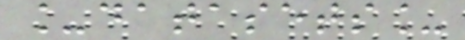_datasets_
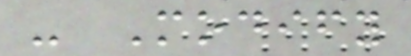- Modify
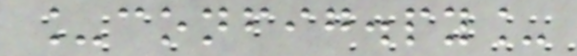_config.py_
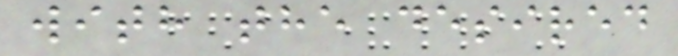with the desired
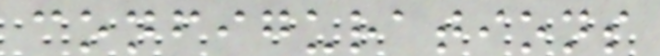configurations
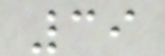39
